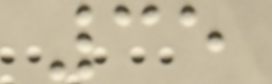35
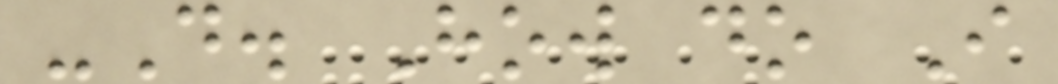-D. How do I
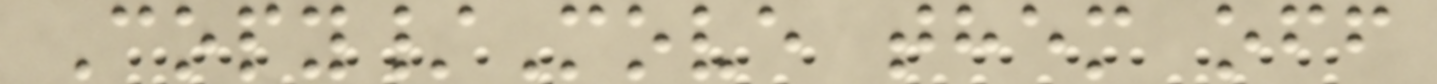Copy/Move them off
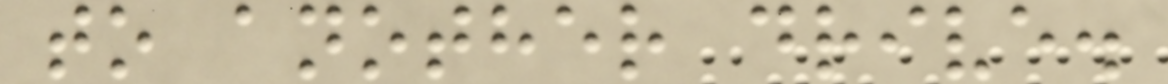to another drive.
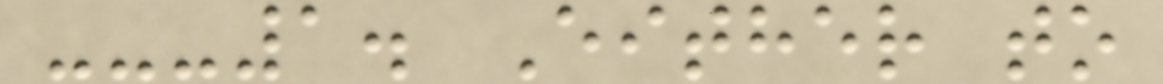---1. Either to
